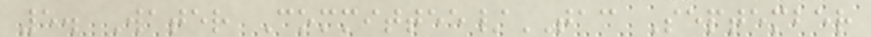5. Water Committee/TAC September
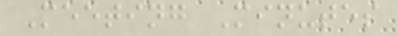Meeting Minutes
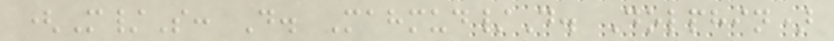(M/S: D. Mahmud/D. Dolphin)
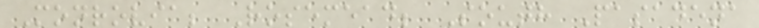Monrovia; Rosemead; South Pasadena
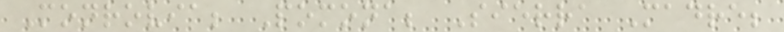Monrovia; Pomona; Sierra Madre;
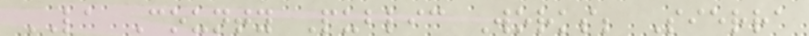LA County Public Works; Sierra
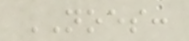NOES:
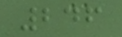246
